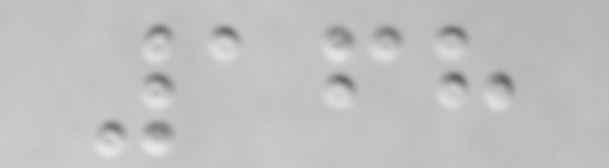168
